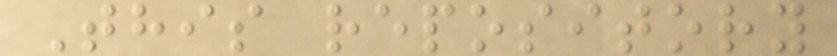This repository
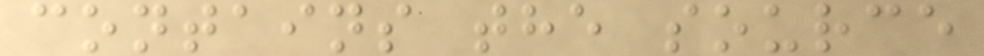contains the source
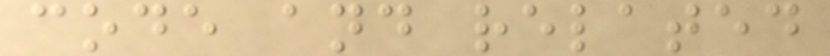code and related
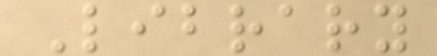Library
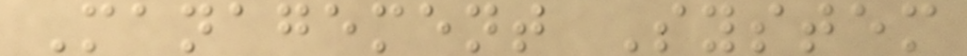Management System
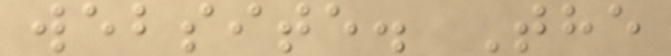website. The
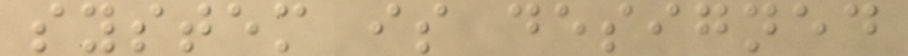system is designed
